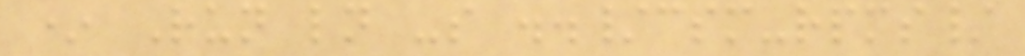* Run ln -s ../csm-rpms/
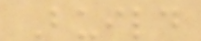Build
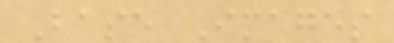Base Images
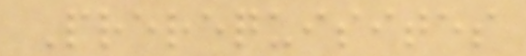Prerequisites
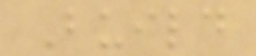Build
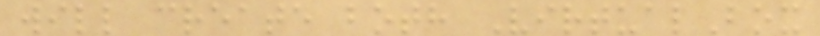will create both VirtualBox
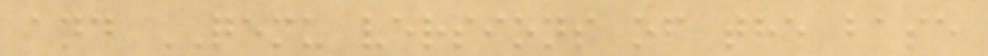and QEMU versions of the base
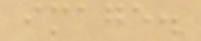image.
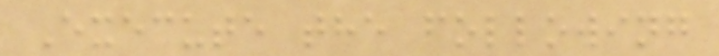Execute the following
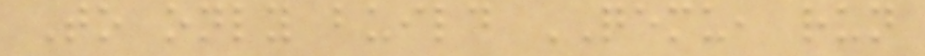To only build QEMU, run
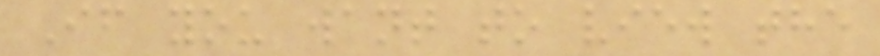If you want to view the
